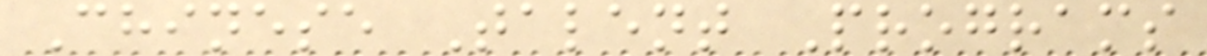Chinese Talent Programs
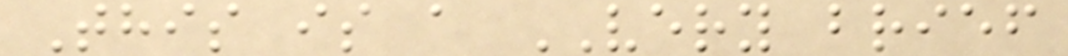This is a VERY brief
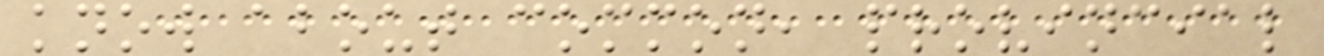know about common, provincial
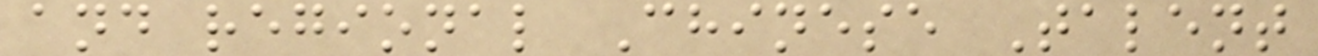and regional Chinese Talent
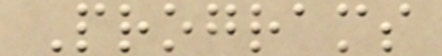Programs
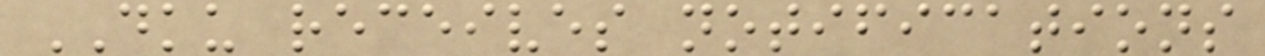DKU receives notifications
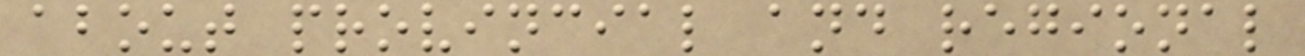about provincial and regional
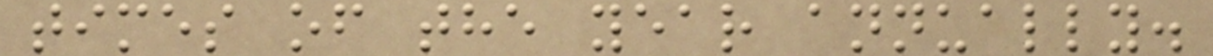times of the year annually.
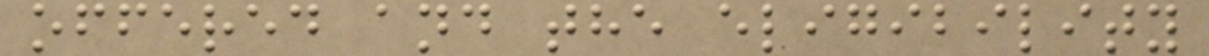offered and the eligibility
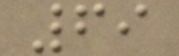69
